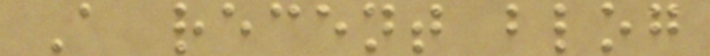A recent blog
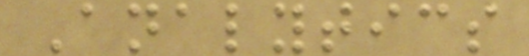Analytics
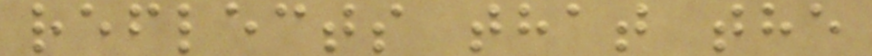reflects that the
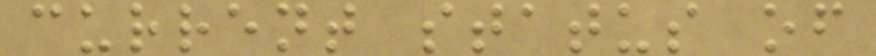current status of
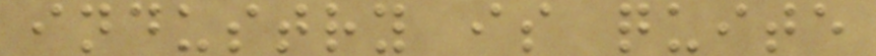industry is quite
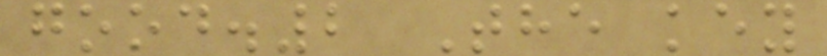good.2 The key
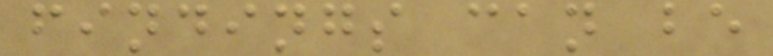findings can be
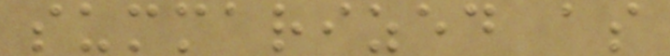summarized as
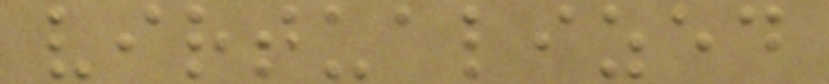virtualized
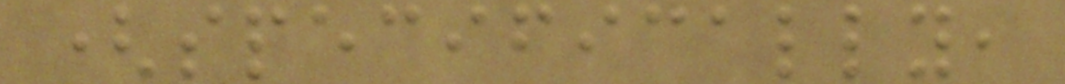(specifically,
